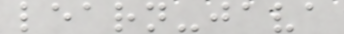learn-java
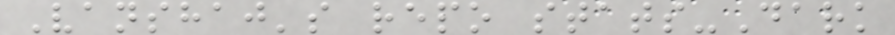Vanshaj's repo stats-Dark
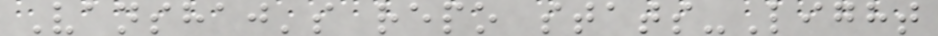Vanshaj's repo stats-Light
